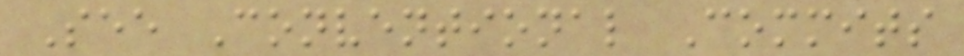See Conventional Commits
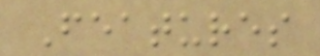Features
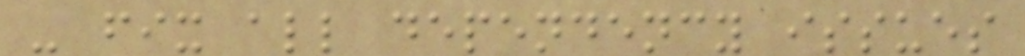- fix all dependency issues
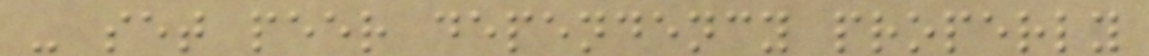- set peer dependency properly
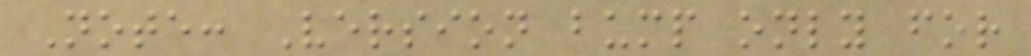Note: Version bump only for
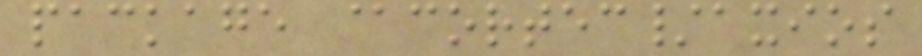package @cortec/axios
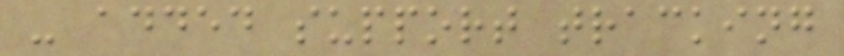- added support tracking
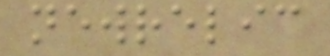newrelic
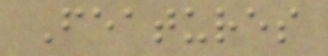Features
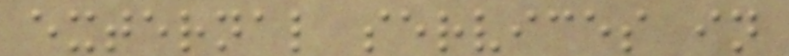external services in
